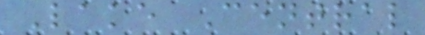Lake Central
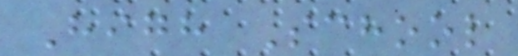High School
